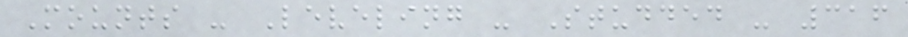Mounts - Leveling - Studded - 316
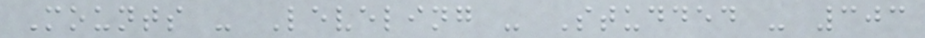Mounts - Leveling - Studded - 303
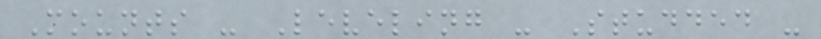Mounts - Leveling - Studded -
